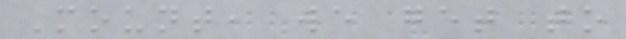Mount, we get to
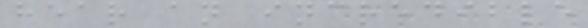hear an incredible
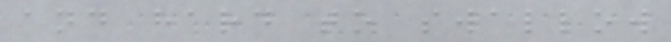and hard to swallow
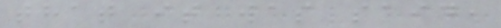that it was said,
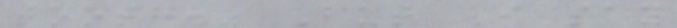tooth." But I say
